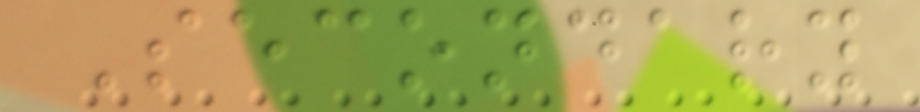Secondary
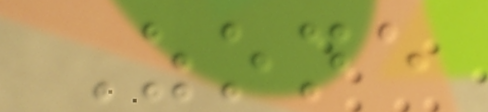Zone
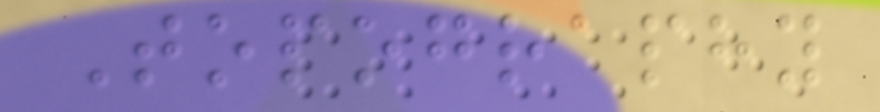Topography
